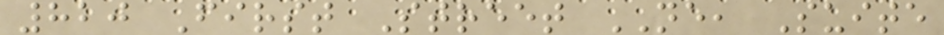820 First Street NE, Suite
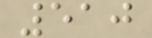510
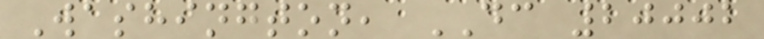Washington, DC 20002
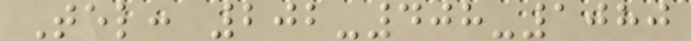Tel: 202-408-1080
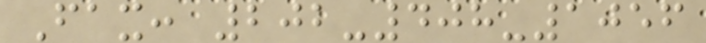Fax: 202-408-1056
